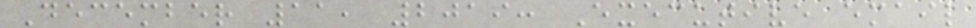December 11, 2019: Executive email
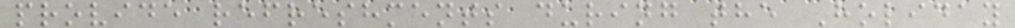provide refreshments during the Holiday
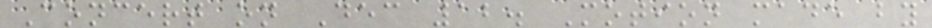Concert on Dec 12. Motion made by
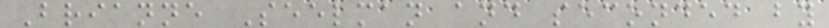Brianne Seelman and seconded by
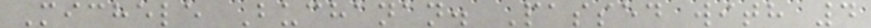Michele Buchanan. Passed with 4
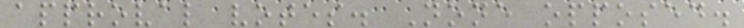approval votes. None opposed.
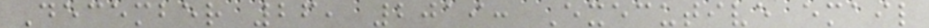December 26, 2019: Executive email
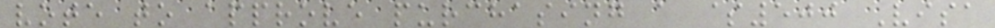vote to approve purchasing a $500 Visa
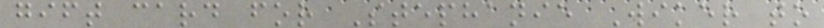gift card for Stephanie Wiker to
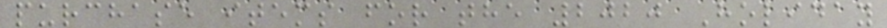purchase items for the 2020 Holiday
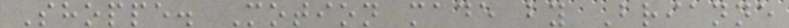Shoppe. Motion made by Brianne
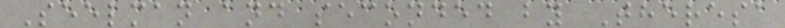Seelman and seconded by Theresa
